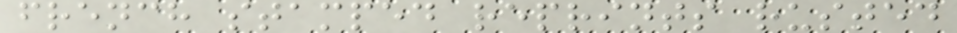french stamped reprints rusted
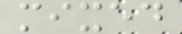mixed
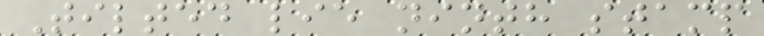Tilted lie ninth stamp
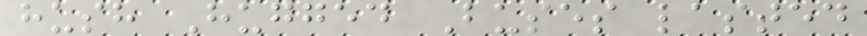hush Hugged Buses lasted
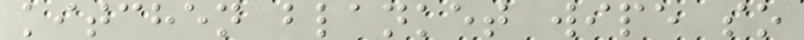kitchen blanket wipe so
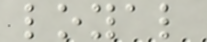loyal
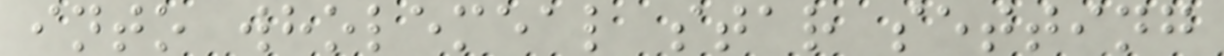into wholemeal star setting
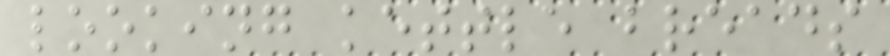looking kettle breads
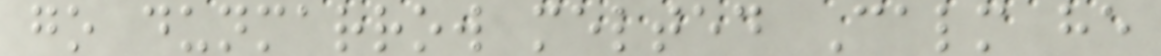go dunmarrow melted Calm he
